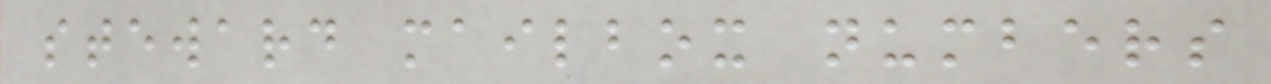steward mailbox numbers
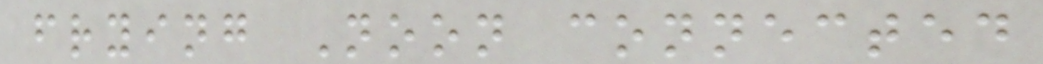frying Noon connected
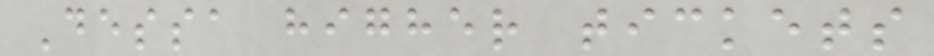Dessa higher tickets
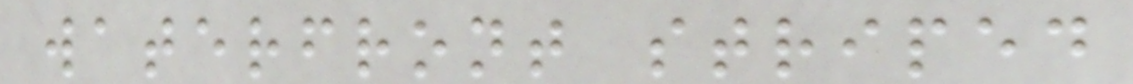waterfront striped
